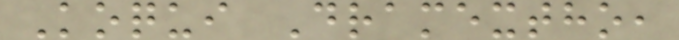Koqui Dramextho,
